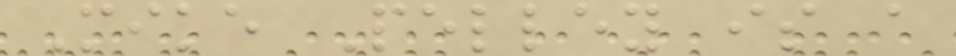Mike Pelley is a
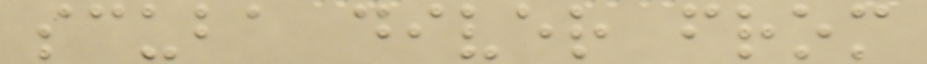scuba diver from
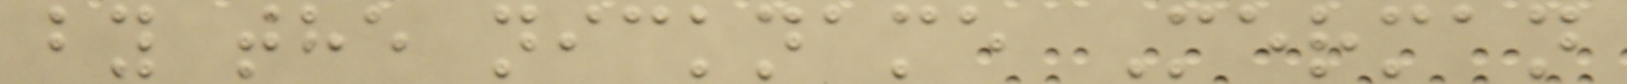by the nickname Merman
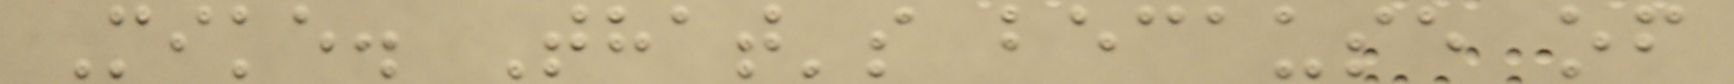Mike. That's because of
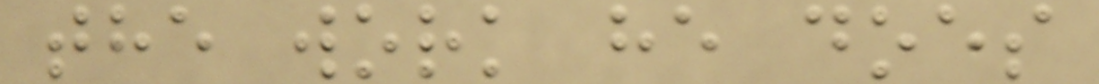the work he does
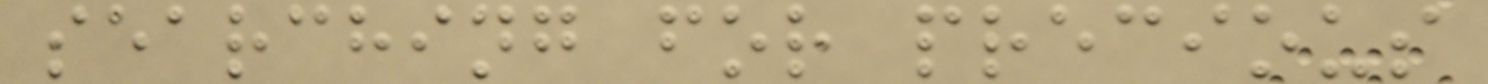searching for precious
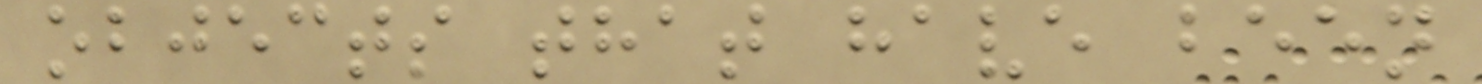objects that have been
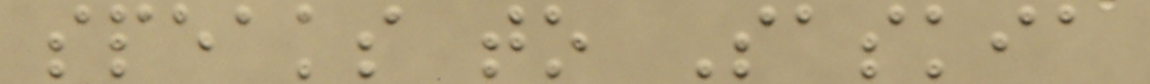speaks to Saskia
